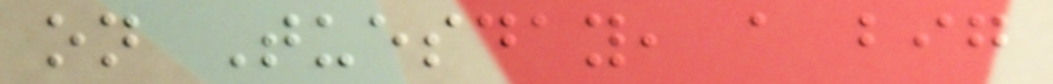on Tuesday, a big
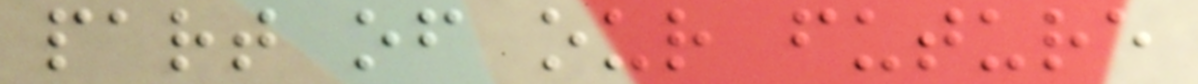part of our future
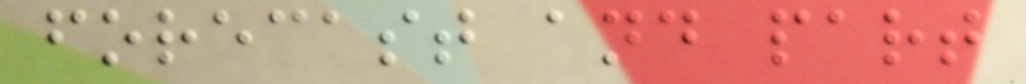forecast and part
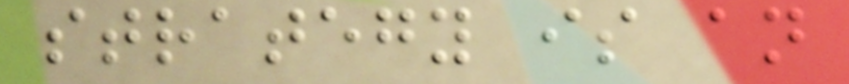strategy is an
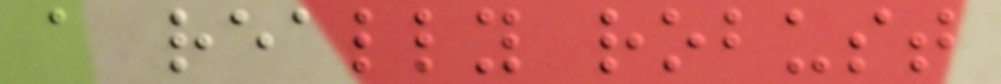a really robust
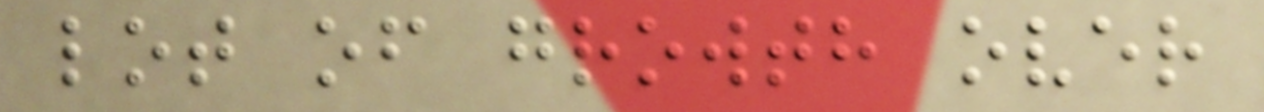lot of growth over
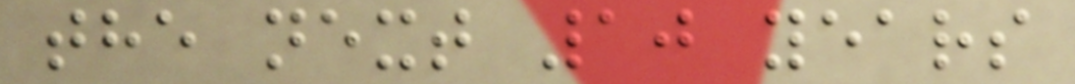the next 10 years
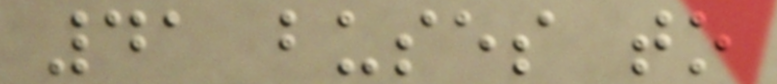41 buses to
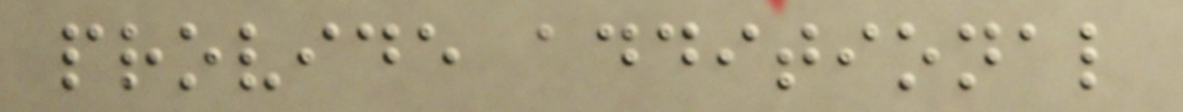provide additional
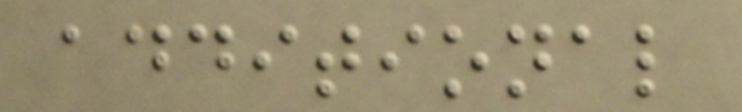additional
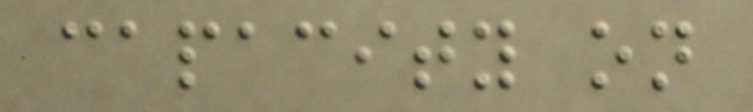capacity on
